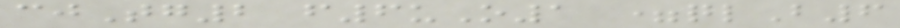cjTg2 f6uO1 =qlB6
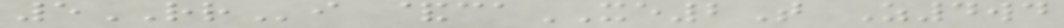5RRi &caXE2T Z4wd
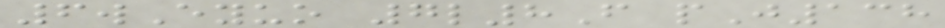6wEyuo 7l8F pJ138
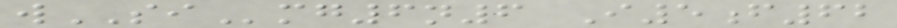wSImg6n6 I5f62
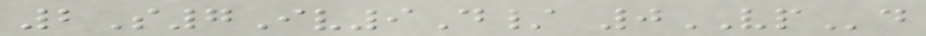2S7Iv9D/ 0VPd
